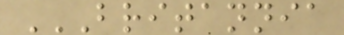BRITANNIA
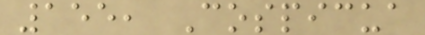155, Cospicua
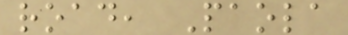road, Paola
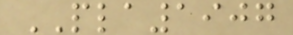PLA1907
